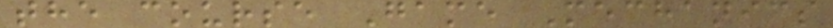the course Game Mechanics
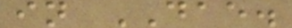in DAE.
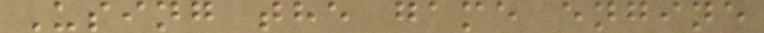Using the game engine
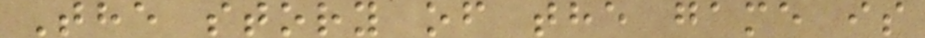The story of the game is
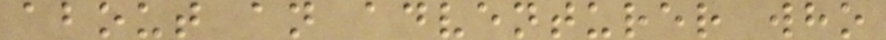about an adventurer who
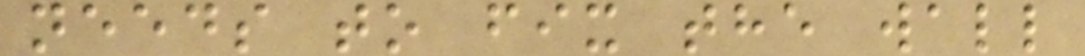needs to fix the wall
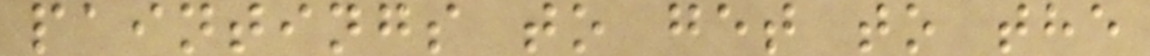paintings to get to the
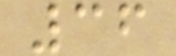36
